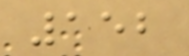152
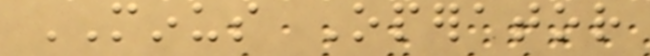MINUS Operator
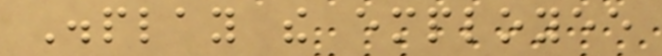Display the employee
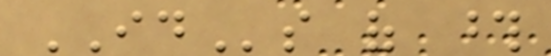IDs of those
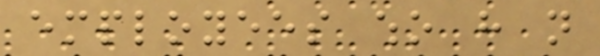employees who have not
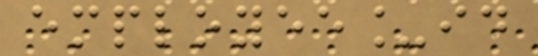employee_id
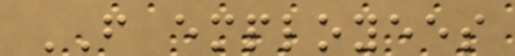FROM employees
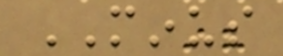MINUS
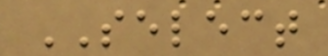SELECT
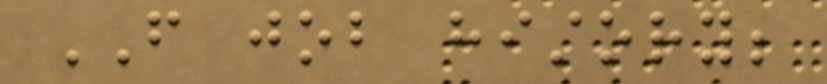FROM job history;
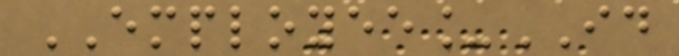EMPLOYEE_ID
